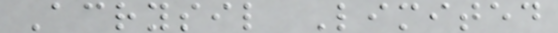Acrysil Limited
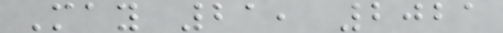May 21, 2021
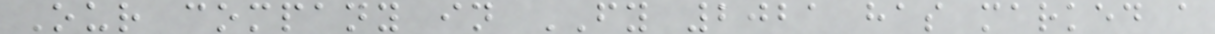Our company in FY 2021 has marked a
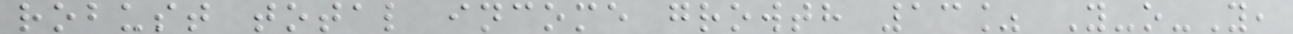robust total income growth 13% Y-o-Y,
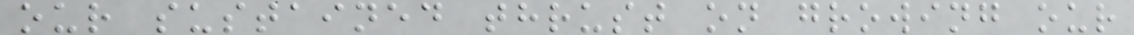our sustained thrust on growing our
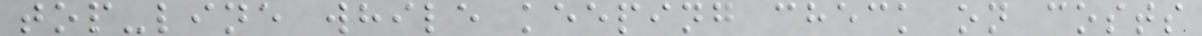top-line while keeping check on costs
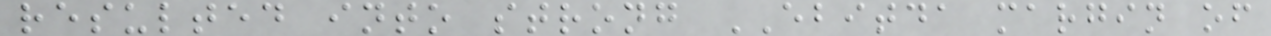resulted into strong EBITDA margin of
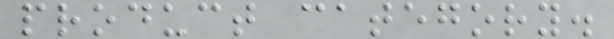product category.
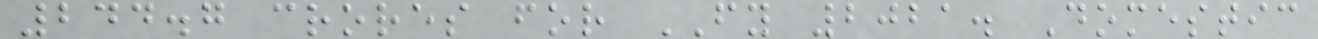244.7 crores for FY 2021. Domestic
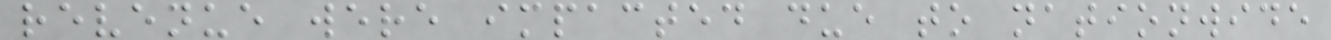revenue were impacted due to nationwide
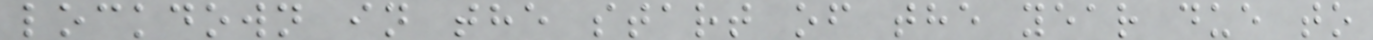lockdown in the start of the year due to
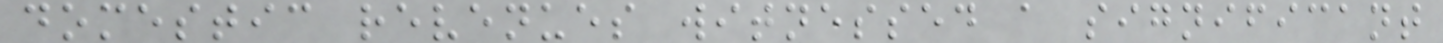domestic revenues witnessed a significant
